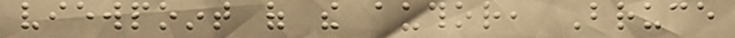viewpoint of the author, Bruce
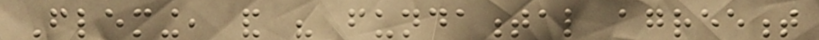Fleming, and his fundamental agreement
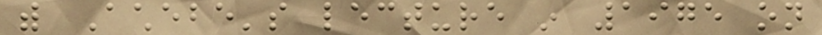with Achebe's lecture in 1975 on
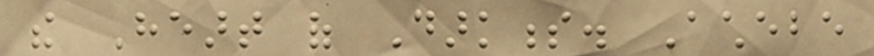the Heart of Darkness. Achebe
